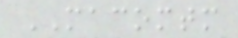MACOMTM
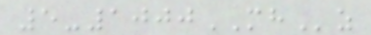5-1000MHz
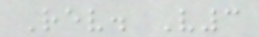Rev. V3
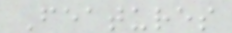Features
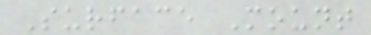Surface Mount
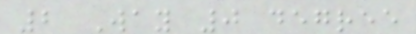2 Way 0 degree
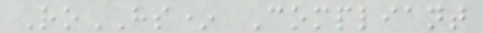RoHS* Compliant
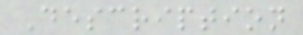Description
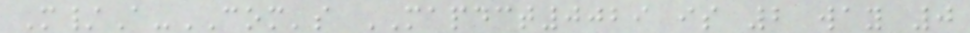M/A-COM's MAPDCT0029 is 2 way 0
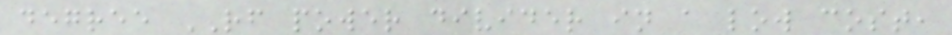degree RF power divider in a low cost,
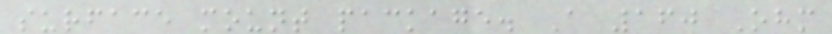surface mount package. A 160 Ohm
